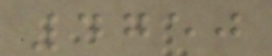4750
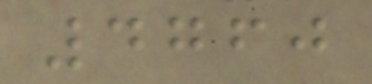4760
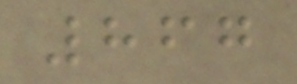867
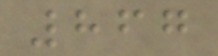867
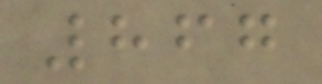867
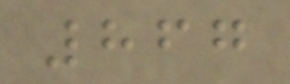867
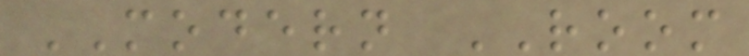MODERN ROOM
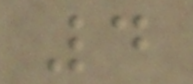4
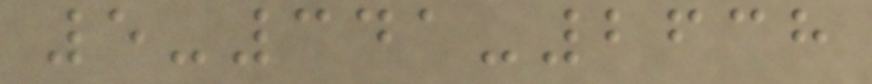5-341-2638
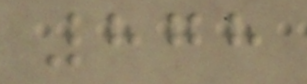878
